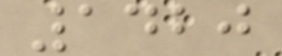1420
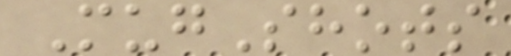MugShots
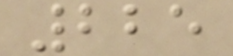225
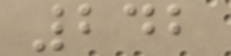242
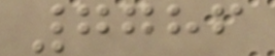7786
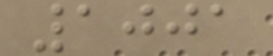1001
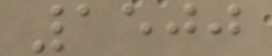1500
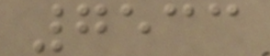7533
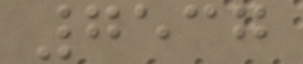7537
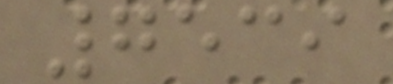7539
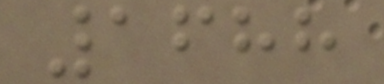1688
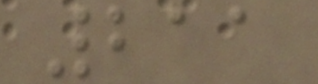211
